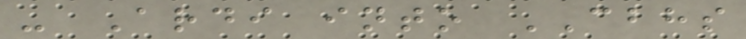- Ardi into CBHS
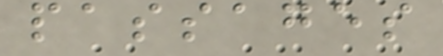passages
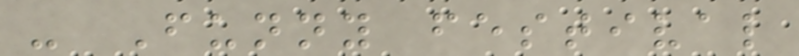- Funny festival
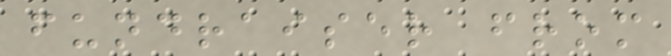fundraiser from
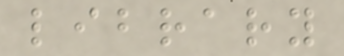library
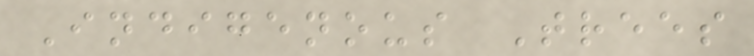Indigenous Trees
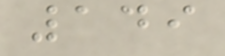149
